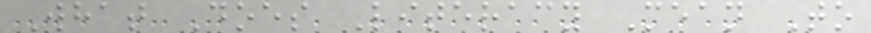What Does Literacy Mean To
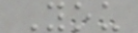You
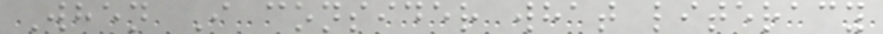When I consider what literacy
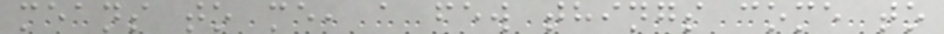means to me, a few things come to
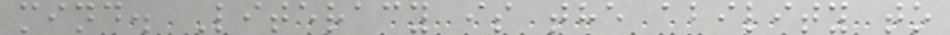mind. Literacy is the ability to
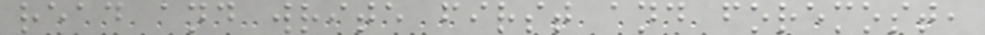read and write first and foremost,
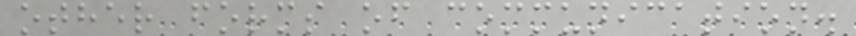other forms of communication.
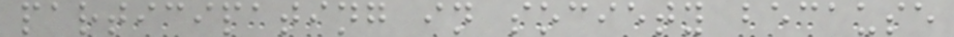participating in society because
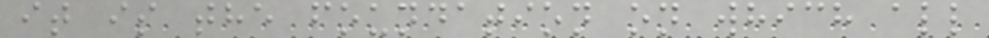it is the foundation on which all
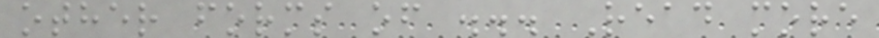other forms of ... Read more
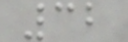32
